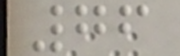76
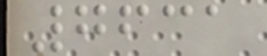7631
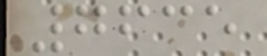7635
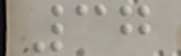37
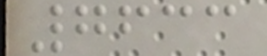7633
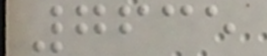7635
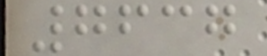7637
